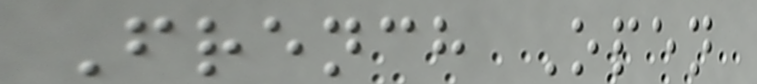French Open
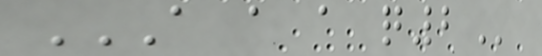A A A Q2
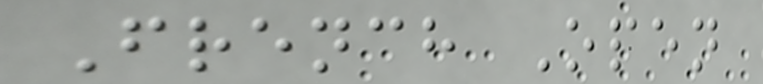French Open
